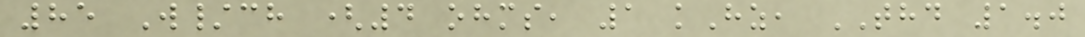85 W/ch (4 ohms, 1 kHz, THD 1.0
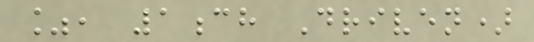%, 1ch Driven)
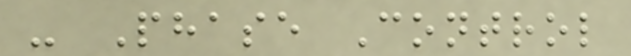- Phase Control
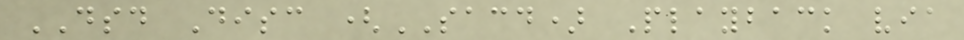DSD Disc (SACD) Playback via
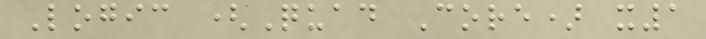Logic (Quad Core) x1
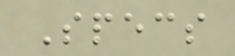Specs
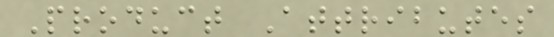Product Attributes
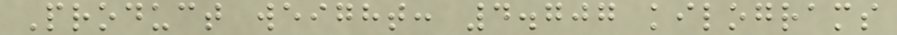Product weight: 4.707 kilograms
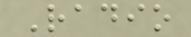Radio
